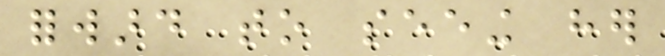forward to seeing her
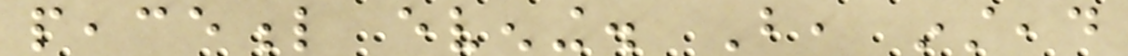peaceful evening. But, instead
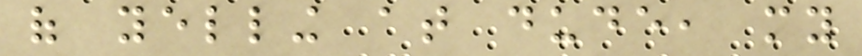of yelling at dude, my
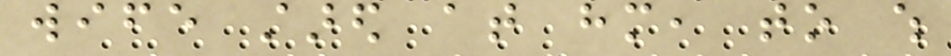wife stared at him, to which
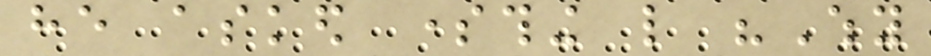he asked something like "Why
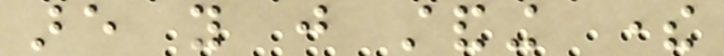are you just standing there
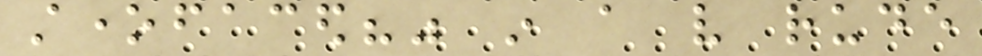stonefaced?" in a very rude
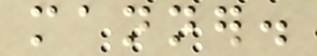manner.
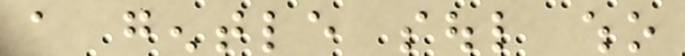a gentle soul who
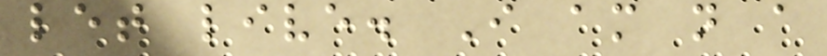let live. I am not a
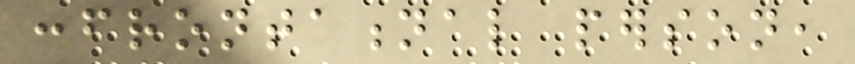confrontational person,
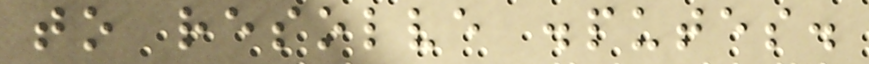to resolve disputes.
